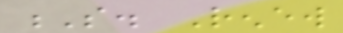S. Renew
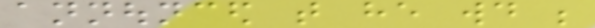announced that he would be
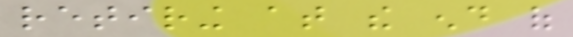retiring at the end of
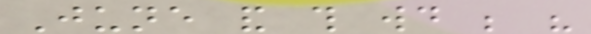June and this would be his
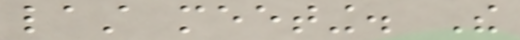last meeting. The
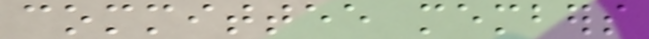committee members
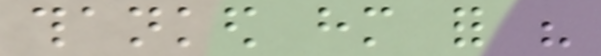thanked him for his
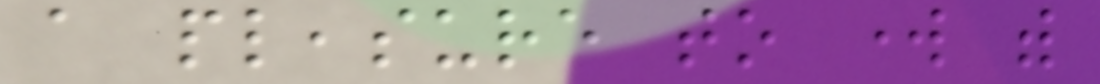a pleasure to work with
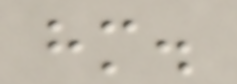him.
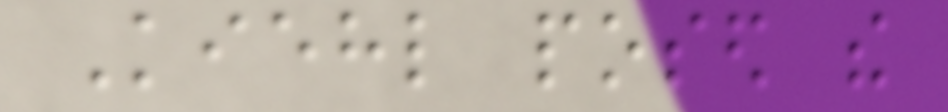Kiehl posed the
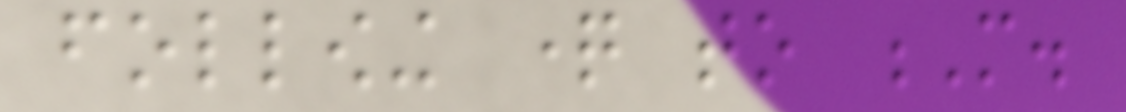following question to M.
